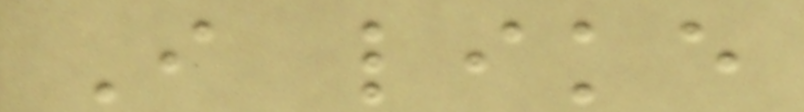I like
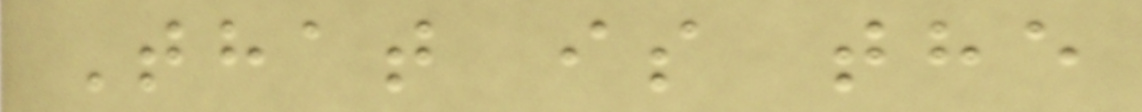That is the
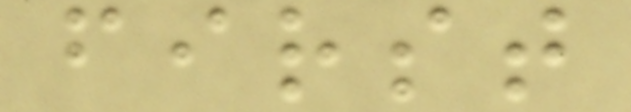first
